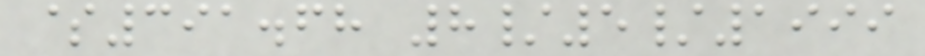$391.68 8/5/1999
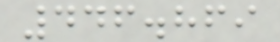446.869
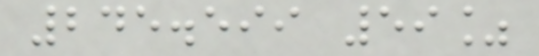245.599 59%
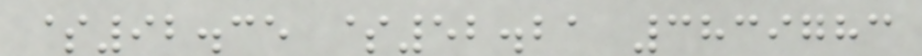$92.35 $52.21 3839783
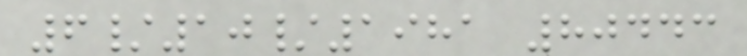6/10/1981 80443
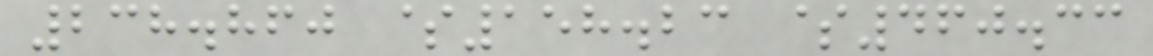238.860 $158.23 $460.33
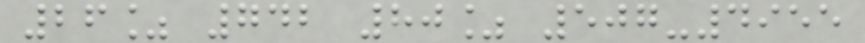26% 742 80% 507-4955
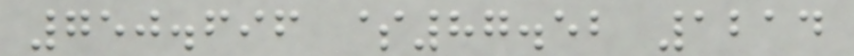750.696 $87.52 1214
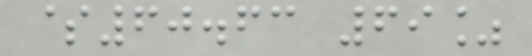$60.63 69%
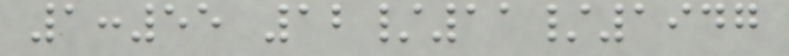1:55 12/11/1947
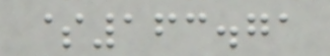$163.71
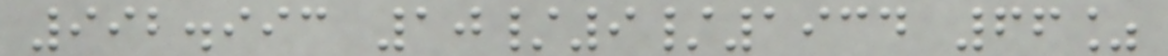992.993 10/9/1934 66%
